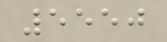5550
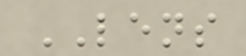LENS
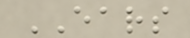EARS
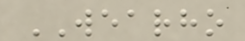WEARHO
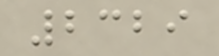2329
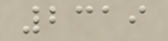2319
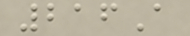216A
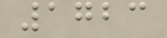1723
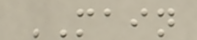MAIN
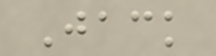Jack
